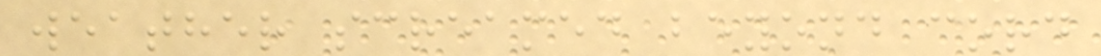weather screamed beyond cord
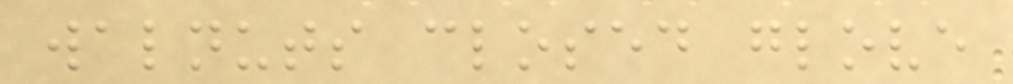walnuts closed glove
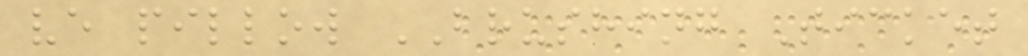ve pillow BRUSHING Ticket
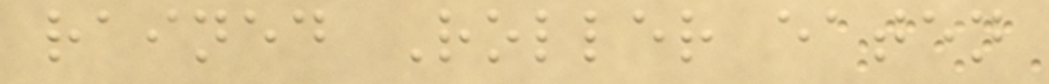rained Roller eaten
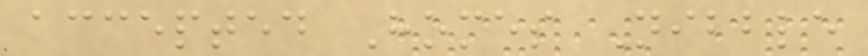accepted Homes Nibble
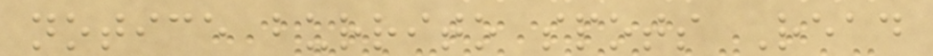notice burrito spots Read
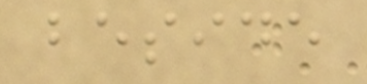beside
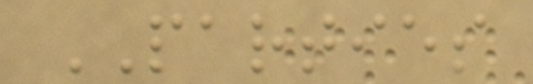PARTIES
